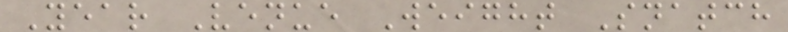Year Venue Weight Snatch
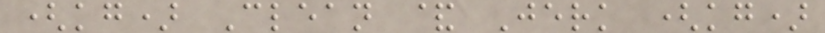(kg) Clean & Jerk (kg)
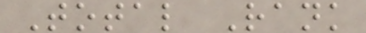Total Rank
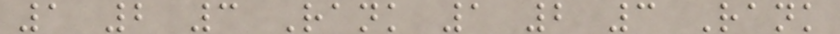1 2 3 Rank 1 2 3 Rank
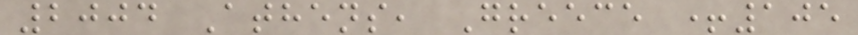2004 Athens, Greece +105
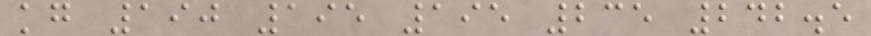kg 190 195 195 235 242.5
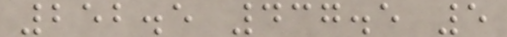252.5 437.5 5
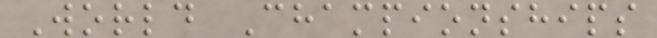World Championships
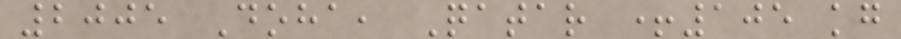2005 Doha, Qatar +105 kg
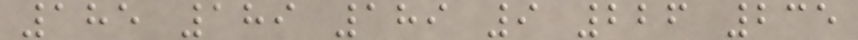185 189 189 9 226 235
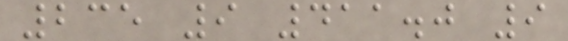235 9 411.0 9
